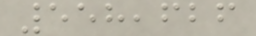558,626
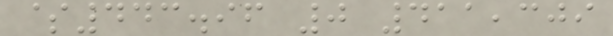$443.96 0 411,309
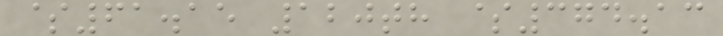$61.15 120th $374.13
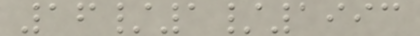16/1/1993
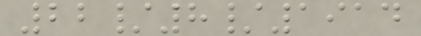22/8/1914
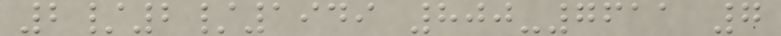2/2/1949 800-7611 7
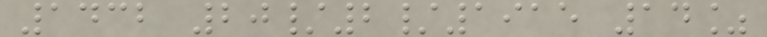1432 20/2/1915 14%
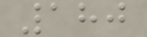180
